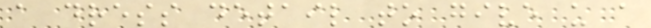a dress detail to give us a
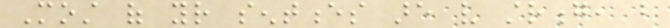Most of your sentences are very strong, but
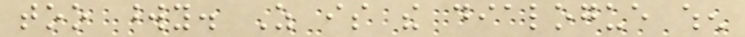too wordy. As is the dialogue when
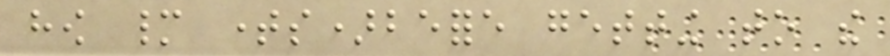how many times)before getting to the
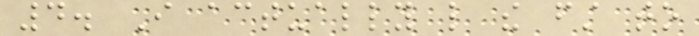4. I actually like the first to
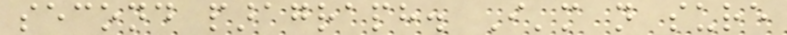second paragraph. I'm not sure
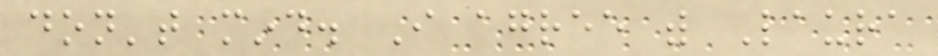don't mind. I agree with Laura
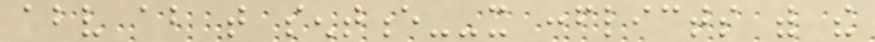above about that sentence--it conflicts with the
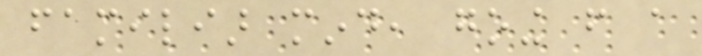familiar mind, going from a
